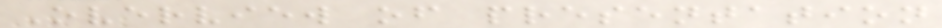Overview of presentation
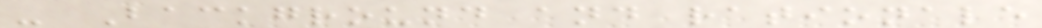- Background and rationale
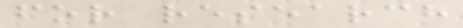for research
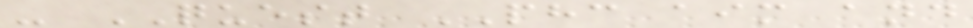- QUEST PHC aim and
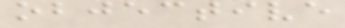objective
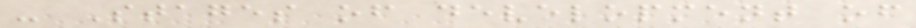- Stages of development of
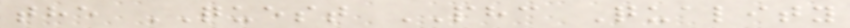the QUEST PHC Quality
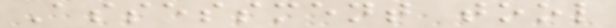Assessment tool
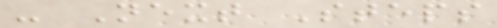- Next Steps
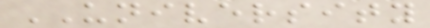UNIVERSITY
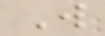W
